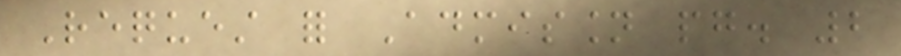Request for Admission pg. 2
